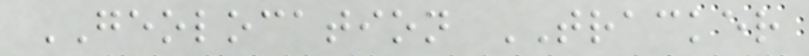GEOLOCATION TRACKER
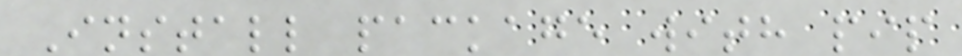Install package with pip
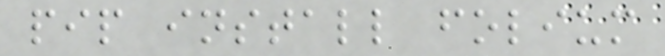pip install folium
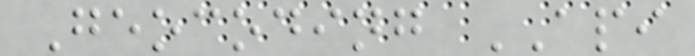Geocoding API
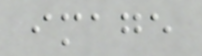image
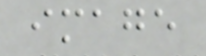image
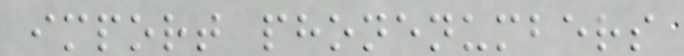import phonenumbers
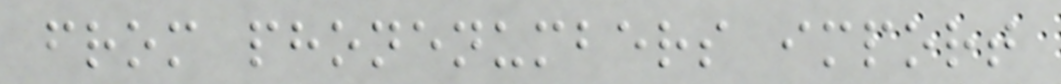from phonenumbers import
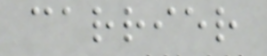carrier
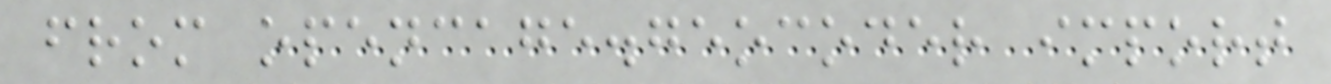from opencage.geocoder import
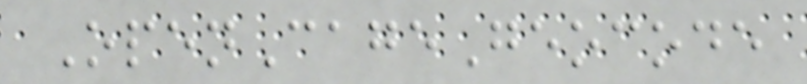OpenCageGeocode
